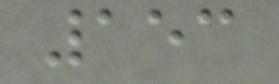153
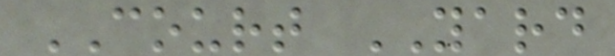COURT YARD
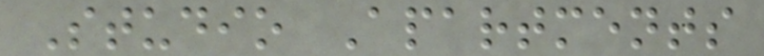Studio Apartments
